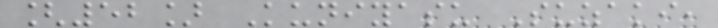[52] Kuniyasu Suzaki,
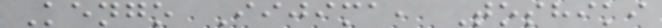Kengo Iijima, Toshiki
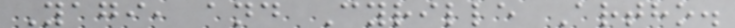Yagi, and Cyrille Artho.
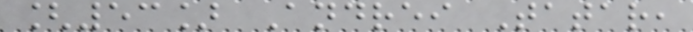[53] Andrei Tatar,
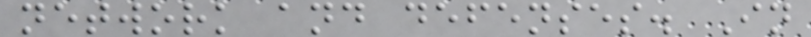network and defenses. In
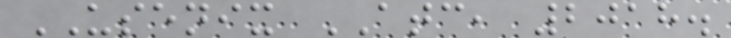USENIX ATC, 2018.
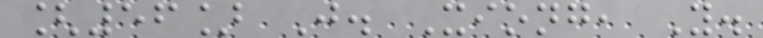[56] J. Xiong, Y.
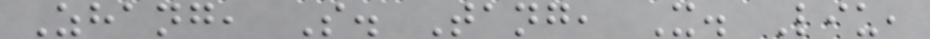Zhang, S. Tang, X. Liu,
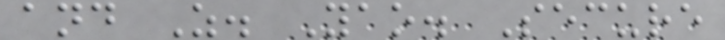and Z. Yao. Secure
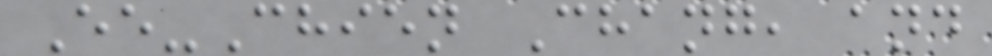Ee-Chien Chang, and
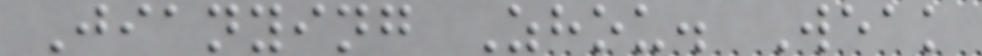Jianying Zhou. Weak
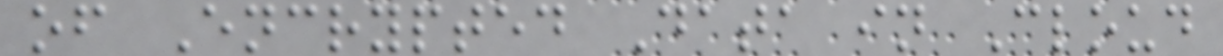of Encrypted Data in Cloud
